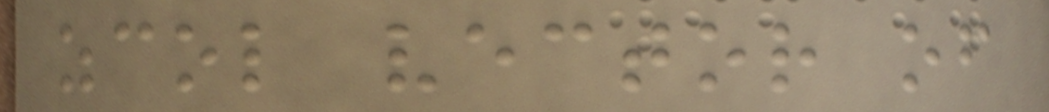zcol vector of
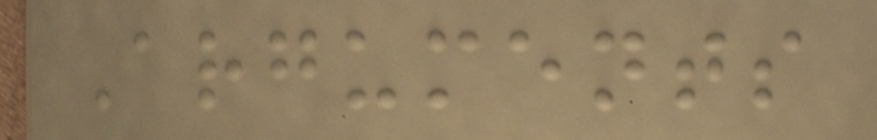Arguments
